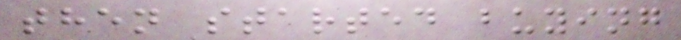then started buying
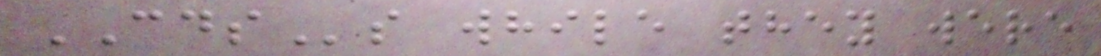CDSs while they were
